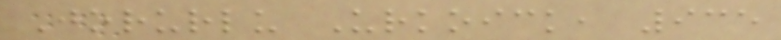Jorurlu Urkoick, 935
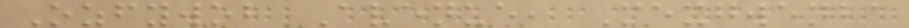Ozfywob Avenue, Mexgwenba
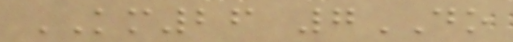KM26 7DO
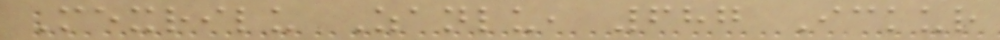Mexrilu Zanlu, 687 Ickur
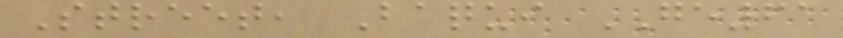Street, Baqui GE61
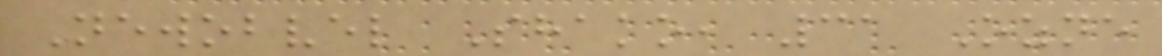Newobvel Shako, 31 Ozne
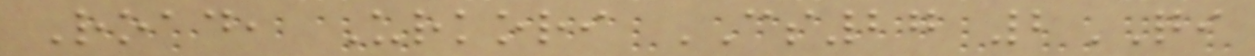Road, Urkori CS27 2QI
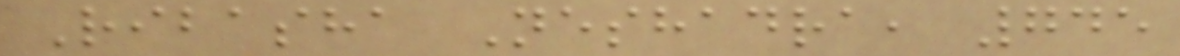Ribasha Neshadra, 745
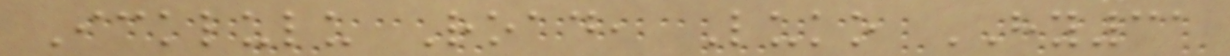Icklulu Road, Luko HY31
